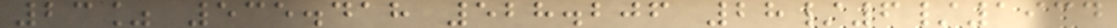23% 535.418 528.206 28/6/1934
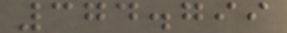374.799
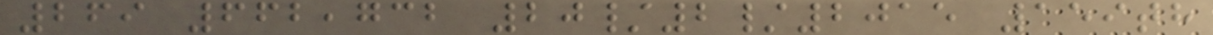269 662,732 20/2/2015 159th
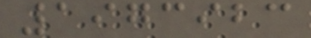1973923
